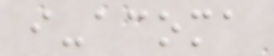i-acoma
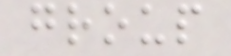group
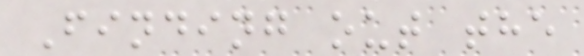Finding out the
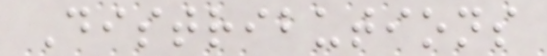Distributions
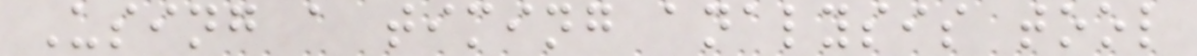Using a timing analysis tool
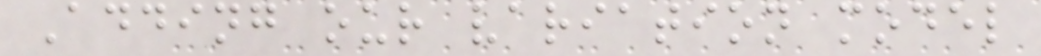Adding our variation model
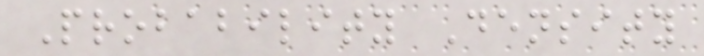Probability Density
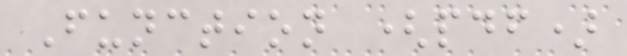Function (pdf)
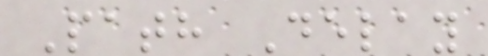Path Delay
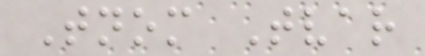Tnom Tvar
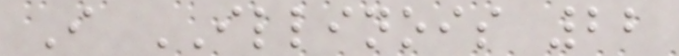I ILLINOIS 22
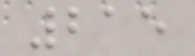215
